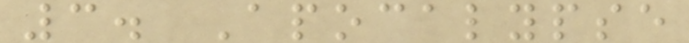3. Apocalypse
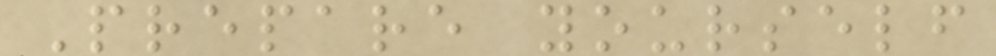Prepare yourself
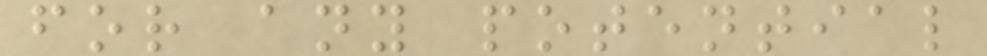for any potential
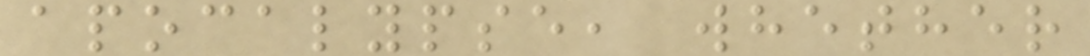apocalypse, whether
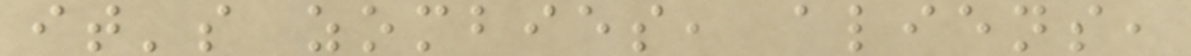it's zombies, aliens,
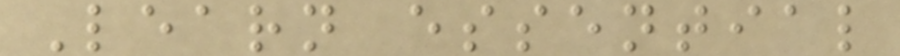Learn essential
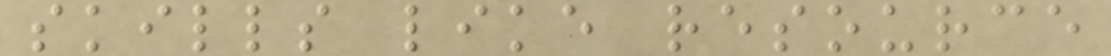skills like resource
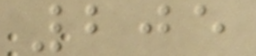205
